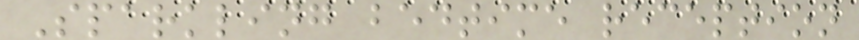Sparkling bedtime reception
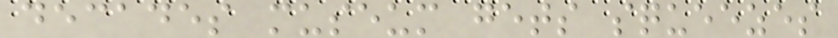decades museum gets squeezes
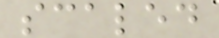scaled
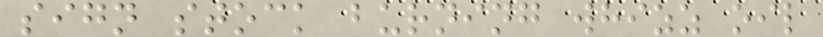sign stock burning whizz oil
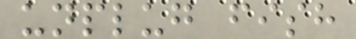unplug fish
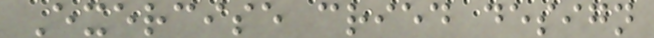Exercise cried design
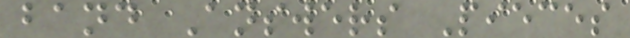band Answers Pieces
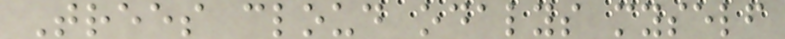Trees cloud odalys myself
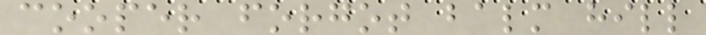cooper forgot balm hill
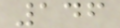146
